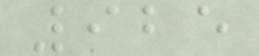925
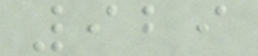929
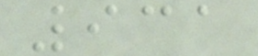931
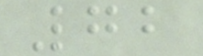72
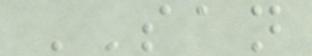SAN
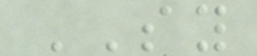SY
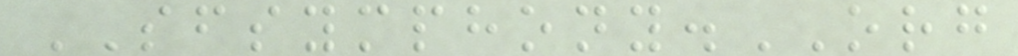SFSYMPHONY.ORG
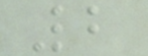2
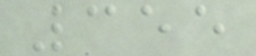355
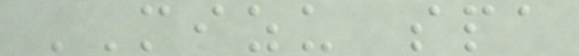MIZU spa
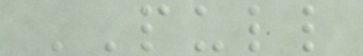PULL
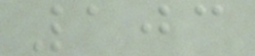103
